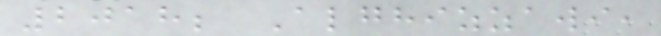2018; Alghizzawi,
